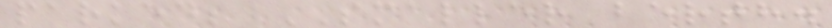parked; SMALLER berth.
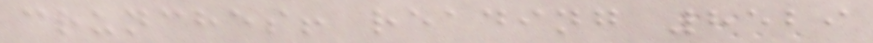crunches! reading 8529
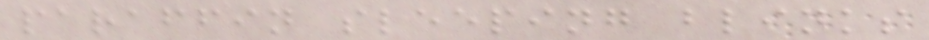paraffin sleeping blinks
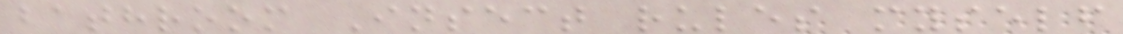bathroom Insect rules myself
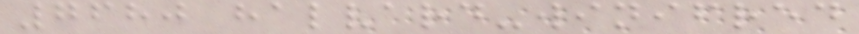7680 halvard-winifred
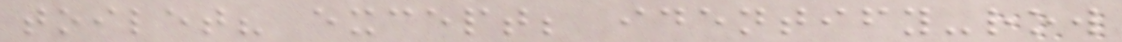toilet? except; identify-row
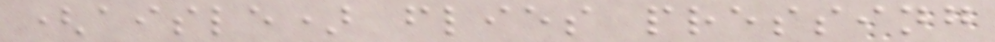(aisle) flies pressing
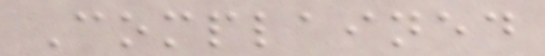Complained
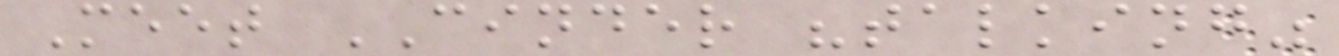Meet CINDER "talking"
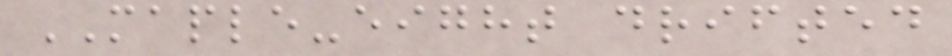MAPLE-eight drifted
